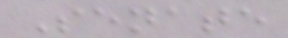Senate
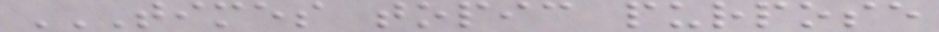TIMES TOPIC PURPOSE
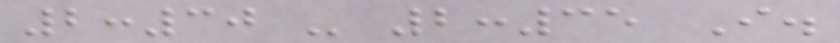2:30 - 2:35 I.
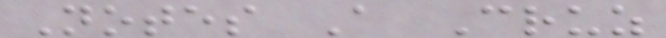Notes A Cruz
